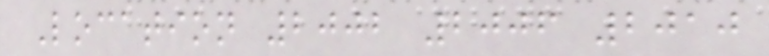Location 2002 2006 2010
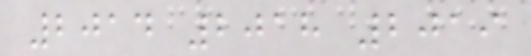2014 2018 2019
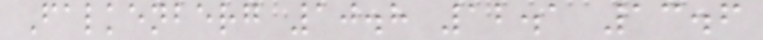Falkenberg 10.8 12.1 13.6
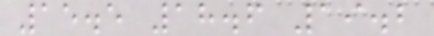15.5 18.6 19.2
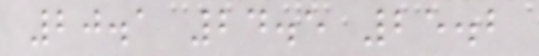20.1 24.5 25.2
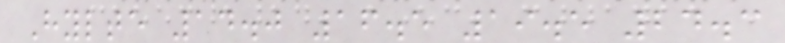Hylte 14.0 16.5 19.5 24.3
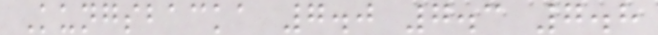Kungsbacka 7.0 7.3 7.8
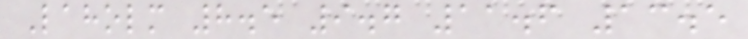Laholm 8.5 9.7 11.6 13.5
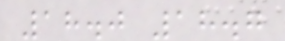18.0 18.7
